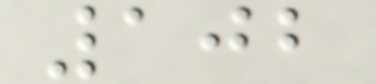102
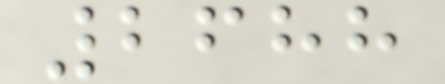2688
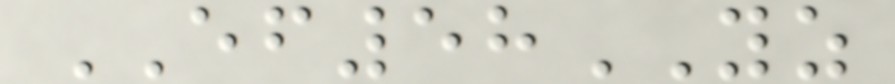EF58YZ
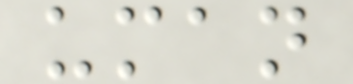uman
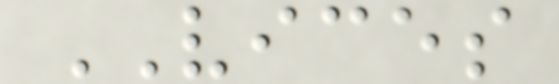VICES
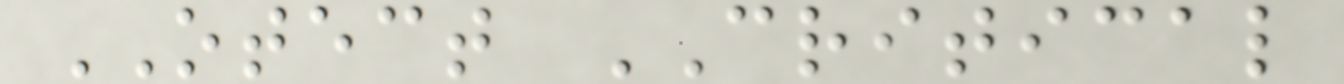OTECT CRITICAL
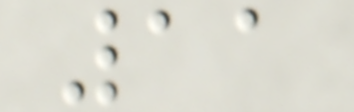11
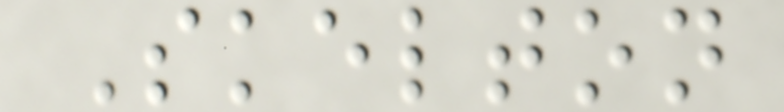Skelton
